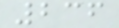236
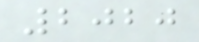2020
